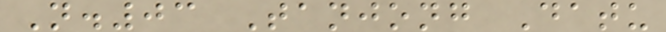N.03 Tanjong Datu
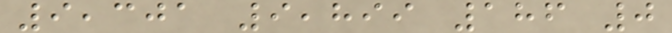9,301 9,899 186 0
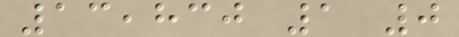13,830 1 0
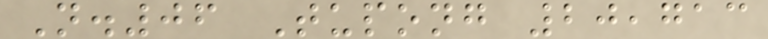N.06 Tupong 20,713
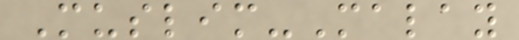Muslim-Malay
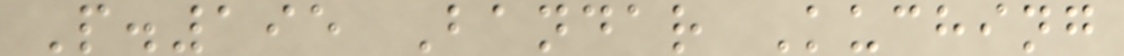P.195 Bandar Kuching
